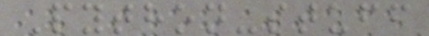Python-stuff
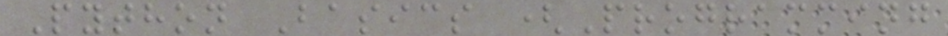Python Basics (Programming
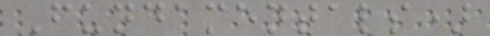Fundamentals)
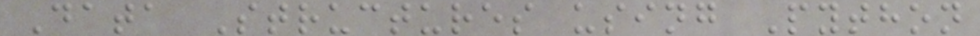Data Structures using Python
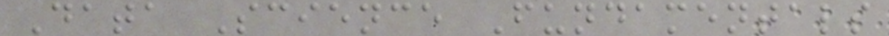Data Science Fundamentals
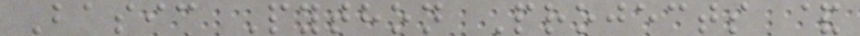Basic Python Projects &
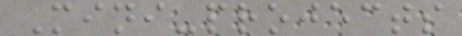Mini-projects
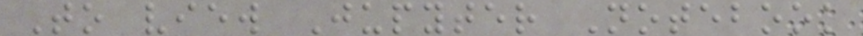To view Jupyter Notebook
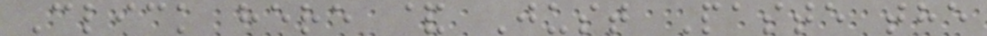Click here & Just Paste the
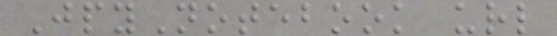JpyNotebook url
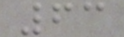63
